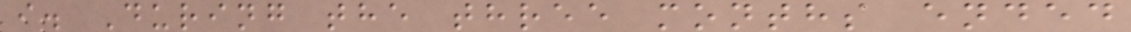i. During the three months ended
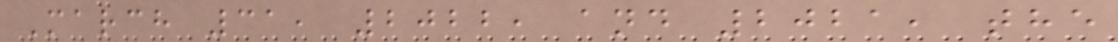March 31, 2022, and 2021, the
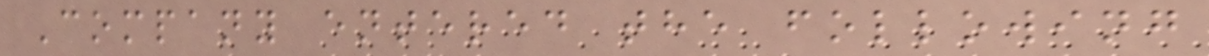Company entered the following
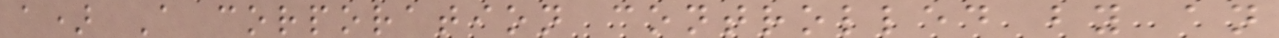a) A corporation controlled by an
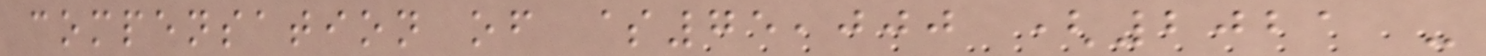compensation of $75,000 (2021 -
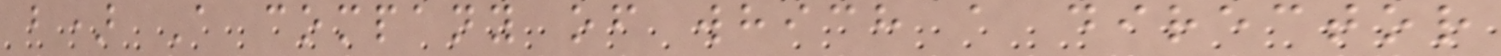b) A company of which a director
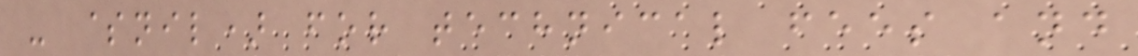- $nil) for technical fees and
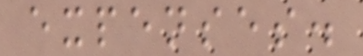expenses.
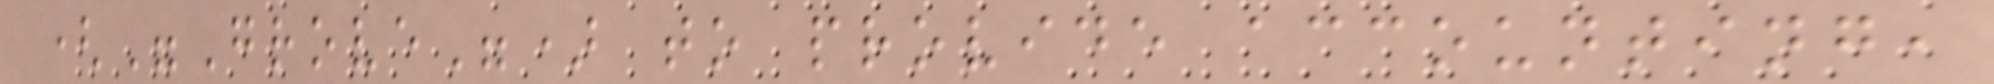("Grove") to provide accounting,
